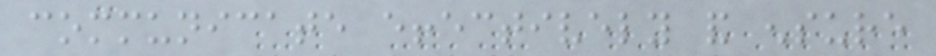communicate effectively and ensure
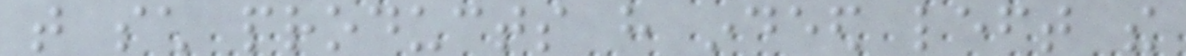that such products have indeed left the
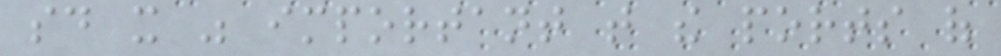said it was important that the ports of
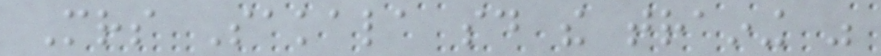Mrs Sakala said the training was
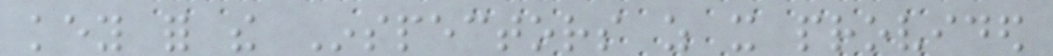key for the Inspectors as it provided
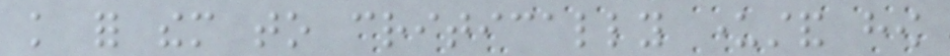knowledge for them to critically understand how
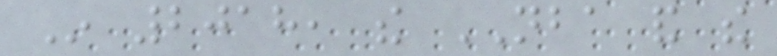In 2018, the NBA and the
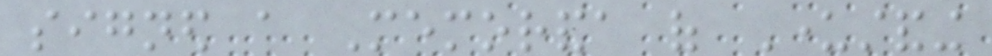signed a Memoranda of Understanding
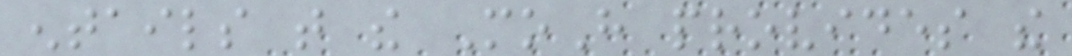entails that the MoH provides the
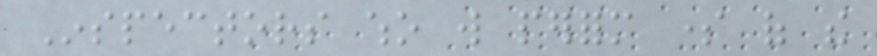Inspectors who will perform some of the
